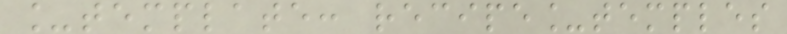_template: recipe_temples
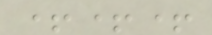+++
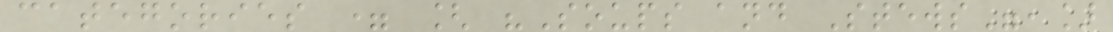categories = [ "Soups and Stews",]
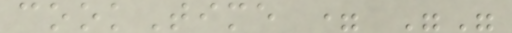cookTime = ""
